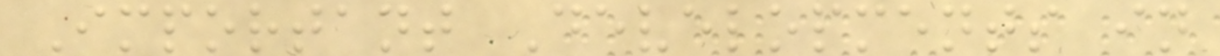Important Developments in
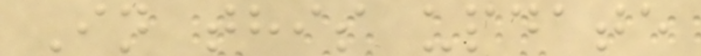In this update
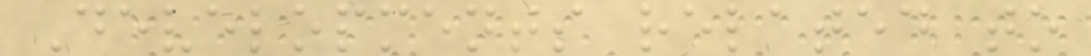Developments related to
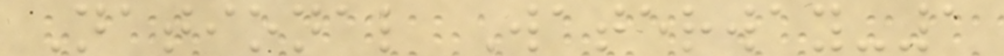National Waterway-1
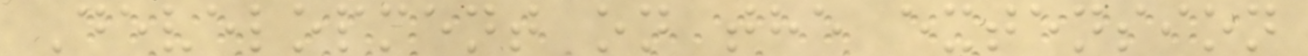Development on the extension
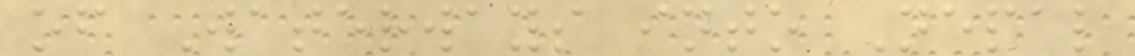of Waterways into Nepal
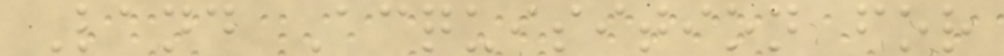Land Acquisition for
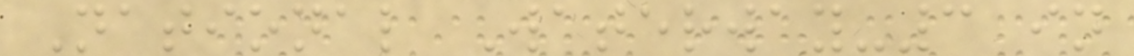National Waterway-3 in
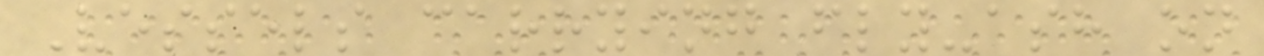Vessels carrying fly-ash on
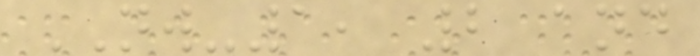NW-1, 2 and
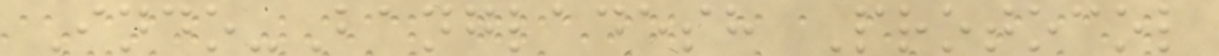Indo-Bangladesh Protocol
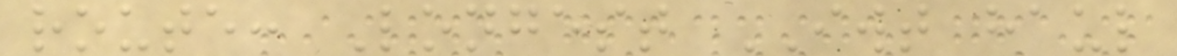route: Longest IWT haul
